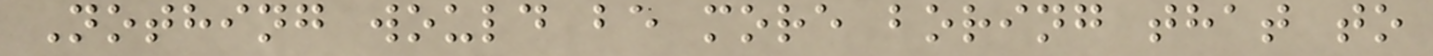Nothing would be more boring that to
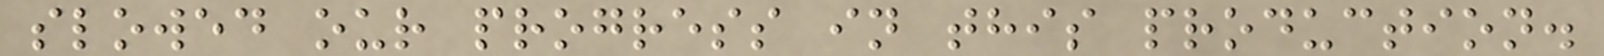slowed our progress in this production.
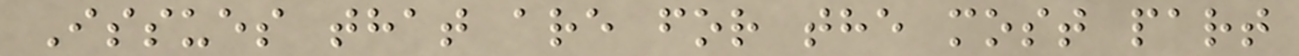Issues that are for the most part
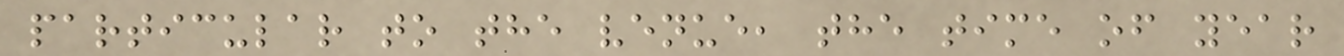particular to the venue, the time of year
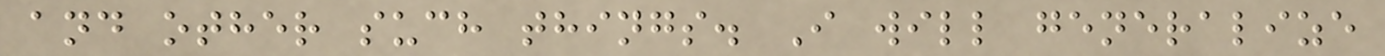and other such things. I will generalize
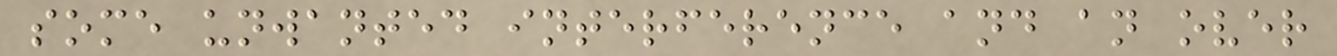some unwanted interference and an over
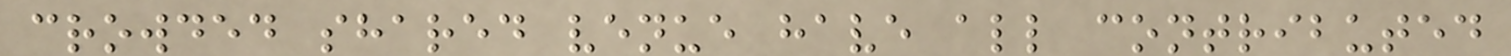crowded shared venue have all contributed
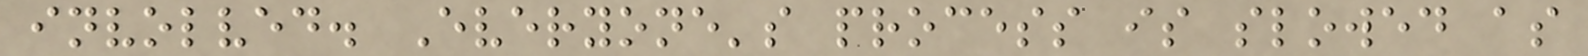involved. Everyone's process is slowed as
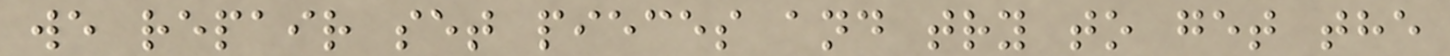we repair set pieces and try to get the
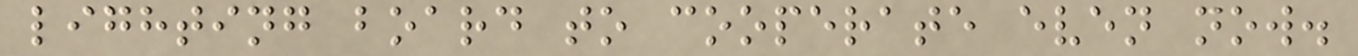lighting board to cooperate even now.
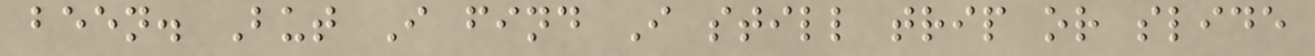been. But I find I still trip or slide
